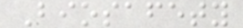Biosafety
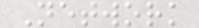Network
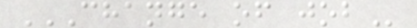CHANGE OF JOB
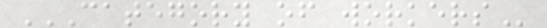CATEGORY OF WORKERS
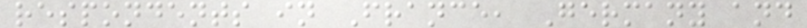respondents in France, Germany and
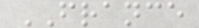FRANCE
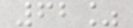62%
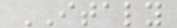ITALY
